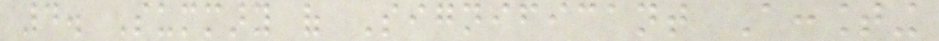4. Summary of Significant Accounting
